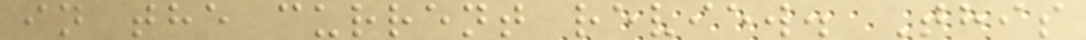in the current review. This
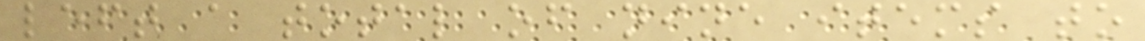left a total of nine items to
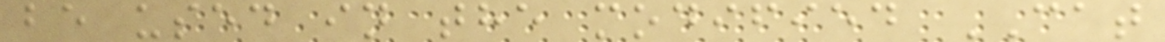be used in the modified CAT
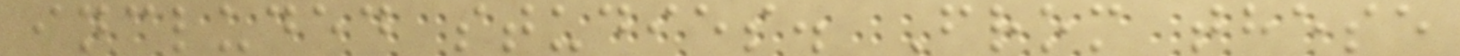included studies. From these
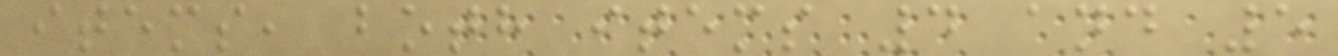items, both items 4 and 5
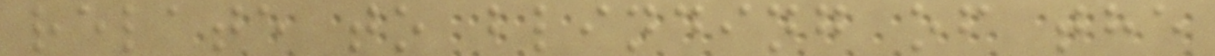relate to blinding of the
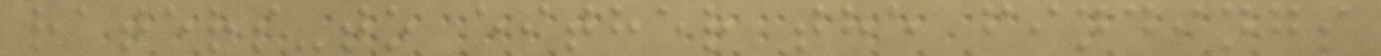raters-to either the findings
